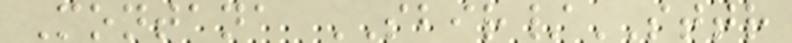Montana SBIR/STTR
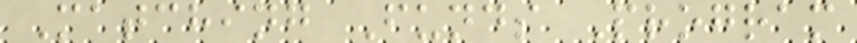Matching Funds Program
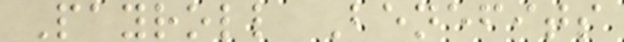Payroll Benefits
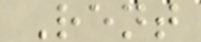Rent
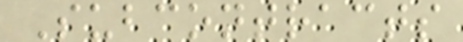Subcontracts
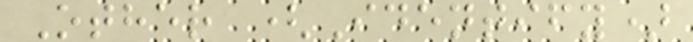Other (Identify)
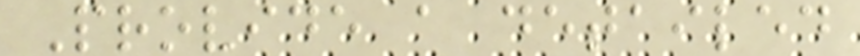Provide a detailed
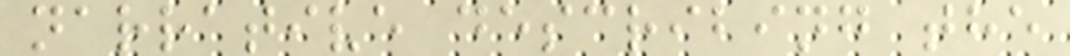narrative describing the
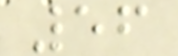56
